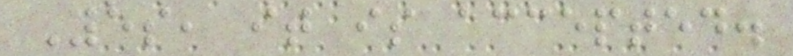Yes, it is accepted.
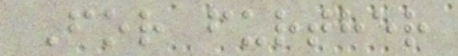For further
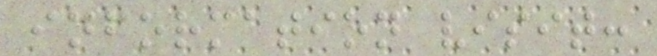information visit:
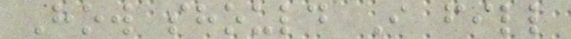How should I fill
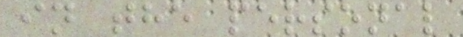in the personal
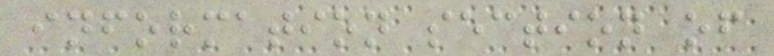information section of
